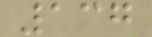137
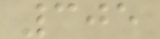305
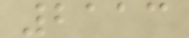2113
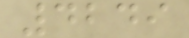4249
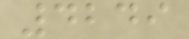4249
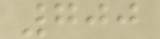700
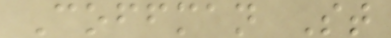Coffman St
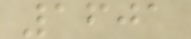1601
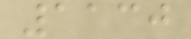1130
